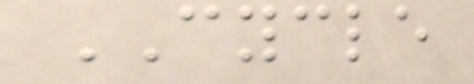CYCLE
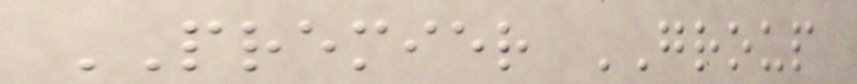PREMIER GROUP
